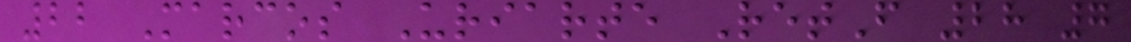22 Marcos Uriarte RetF 28 7
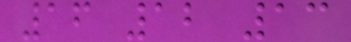16 12 13
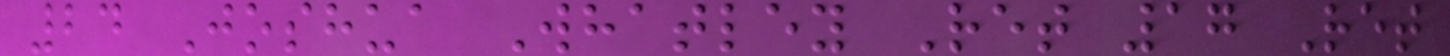24 Joshua Whatley Ret 17 Ret
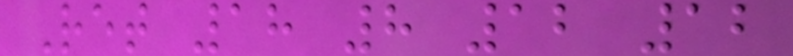Ret 18 8 12 12
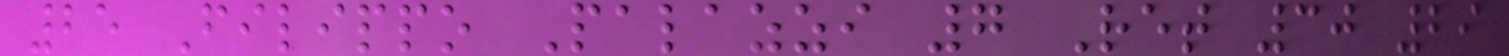25 Filippo Palazzi 7 Ret 30 29
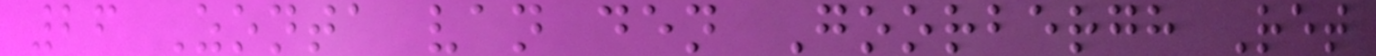26 Zonta van den Goorbergh Ret
